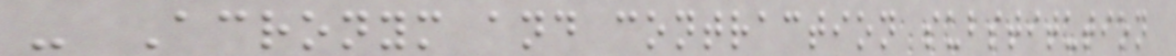- Acronym and contraction substitution
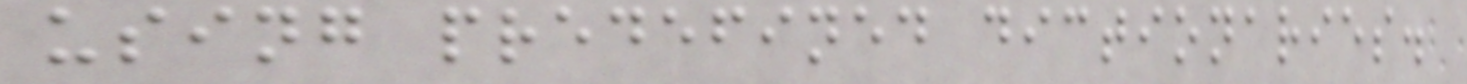using predefined dictionaries.
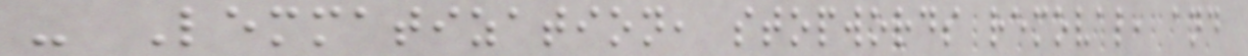- Lemmatization, stopwords removal, and
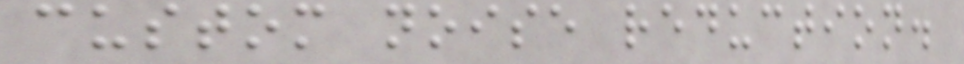custom noise reduction.
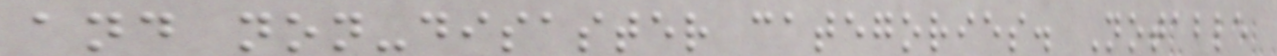and non-disaster categories. Notable
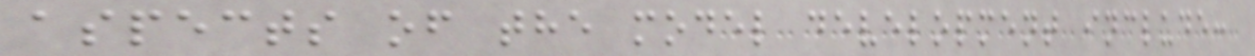aspects of the model development include:
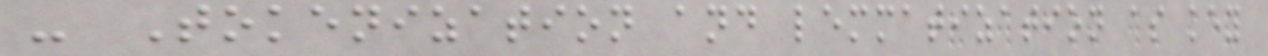- Tokenization and lemmatization as key
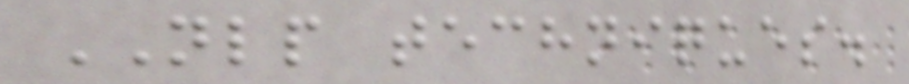NLP techniques.
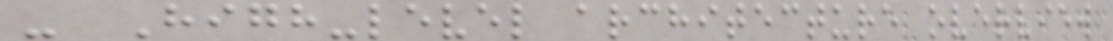- High-level architecture overview
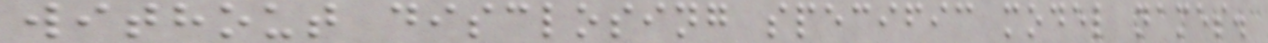without disclosing specific model names.
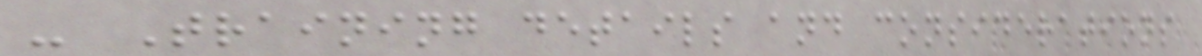- Training details and considerations
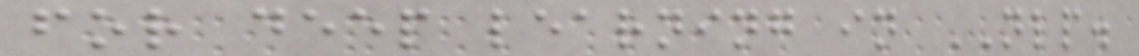for deep learning in NLP.
